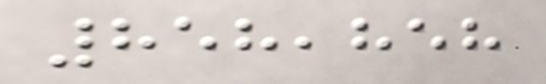858,858
